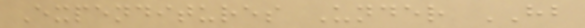Expenditures Under HB
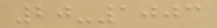20-1003
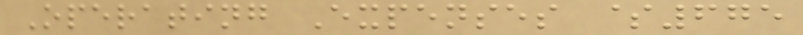Operating Expenses $675
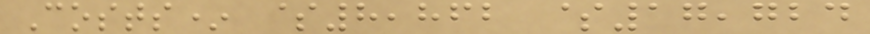Costs* $8,862 $17,724
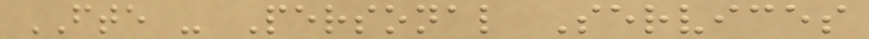FTE - Personal Services
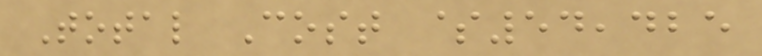Total Cost $54,425
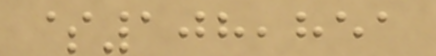$108,851
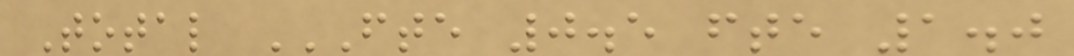Total FTE 0.5 FTE 1.0
